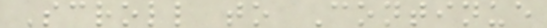Scroll to Continue
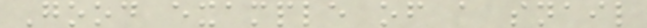Good example of a snail
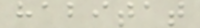habitat
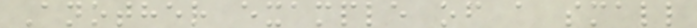Another example of a small
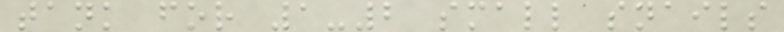tank for 1-2 small snails
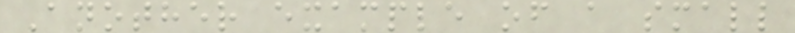Another example of a small
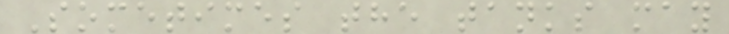Sometimes the tanks may
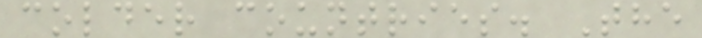colder countries. The
